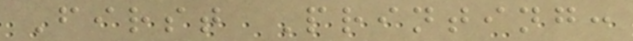First Printing:
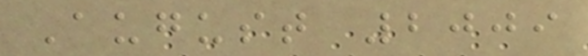August 2009
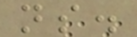ns.
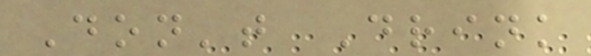Don't Drink
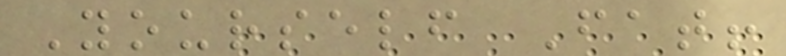Yourself Fat!
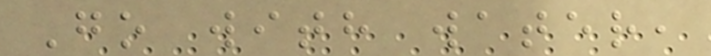Go with water,
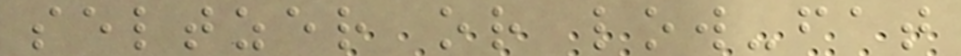seltzer or low-fat
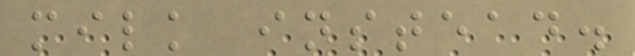milk instead.
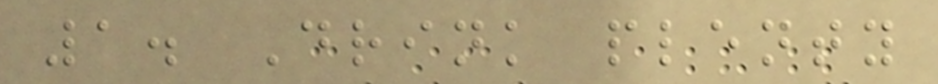1. Drink plenty
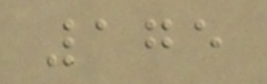175
